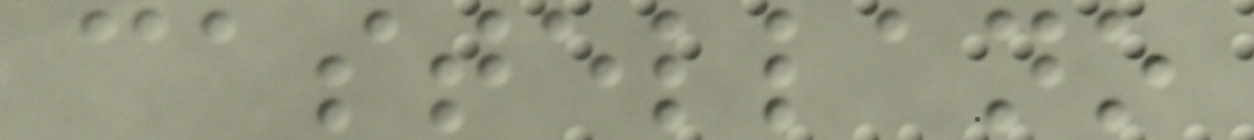castellano
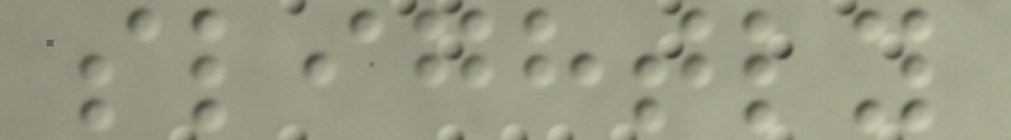slightly
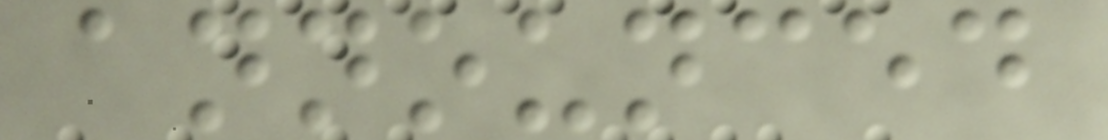announced
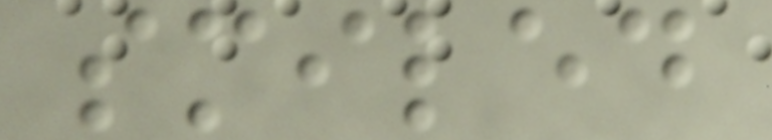smiled
